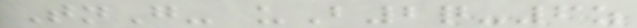TnG- uB2q-6z
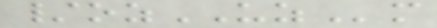/ozUZm
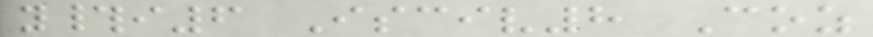y#i6 Isciv8 Coz
